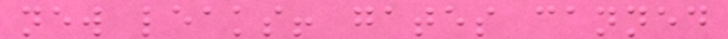new leaks! gates canned
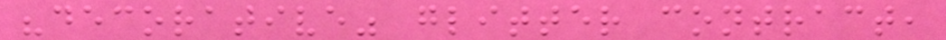"decorative" glitter contract,
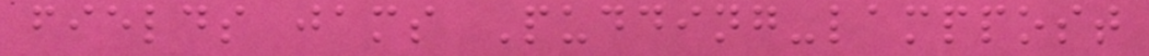fields jams Pudding-lamppost
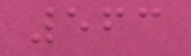563
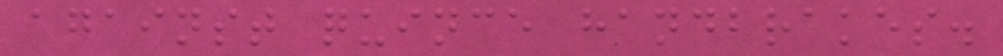against quince handbrakes.
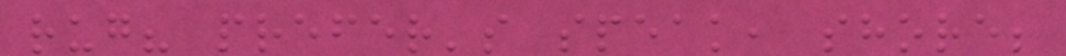rug? prefer's speak, shore;
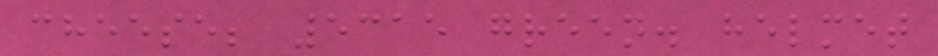cheese; 5315 green. helmet
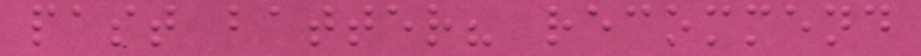past batter? recommend
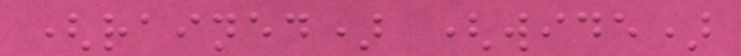(rained) (wide)
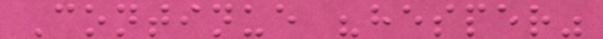Continue "hesper"
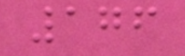176
